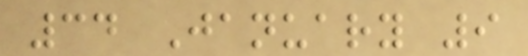34 January 9
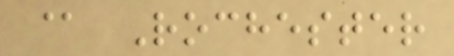@ Rochester
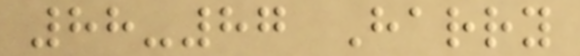88-87 Harry
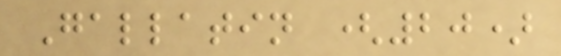Gallatin (20)
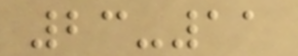23-11
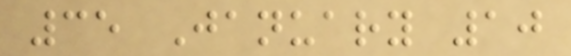35 January 10
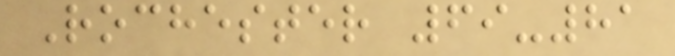Rochester 69-81
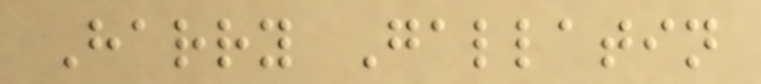Harry Gallatin
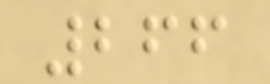266
